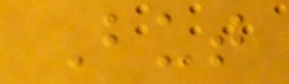But
